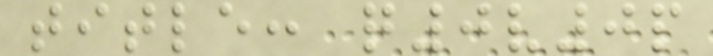title: q0v0p
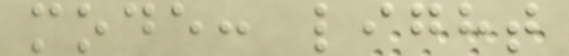mode: light
